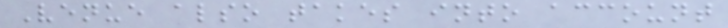Venue also takes into account
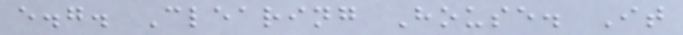e.g. Clearing House. It
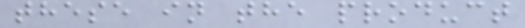these in the product
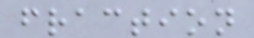fraction
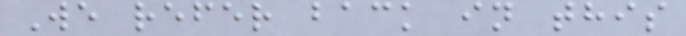We refer back in this
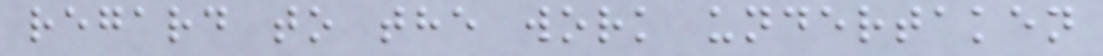regard to the work undertaken
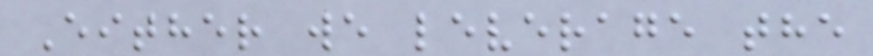Either we leverage the
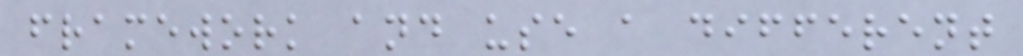framework and use a different
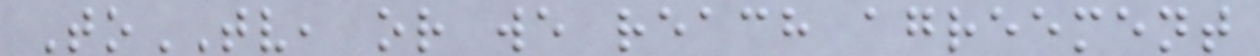ToTV, or we reach agreement
